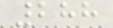288
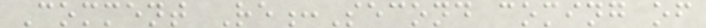Comment Re:Second coming of
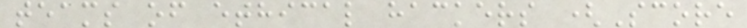teams of ethical hackers (Score
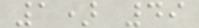1) 49
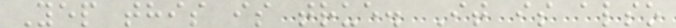Yep this is true. It is also
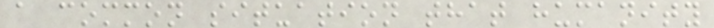a common situation that humanity
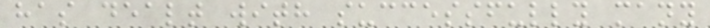has dealt with successfully many
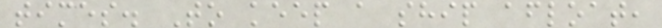times. To keep a ship afloat,
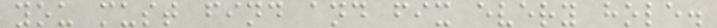you must find and fix every hole.
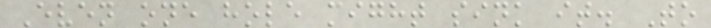Even one hole might sink it. To
